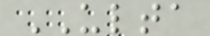ULTA
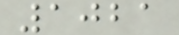1021
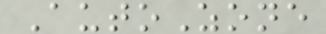AutoZone
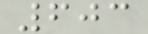603
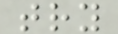try
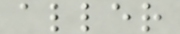aller
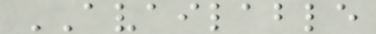AVAILABLE
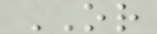OR
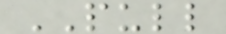PULL
